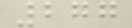277
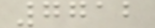7712
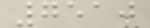7510
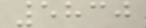5830
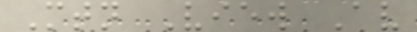Mtn View Av
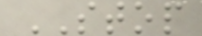STOP
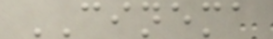CINEMA
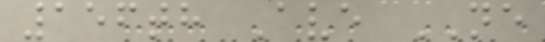156th Ave NE
